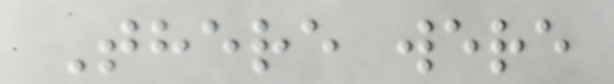There were
